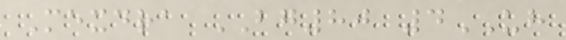Mexdra BG80 4UH
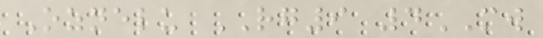Oznelu RG9 4MW
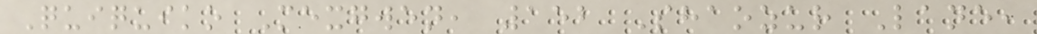Quiquiko Mexgwen, 152 Shaozur Lane,
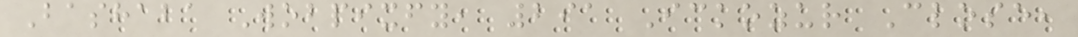Bashaba Wobpixfy, 291 Ickozur Close,
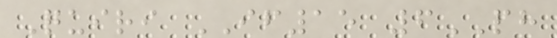Quiri IF15 6PH
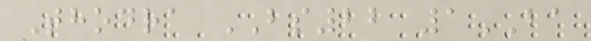Thodra BS22 1BA
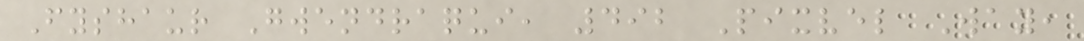Fyshaur Gwendraqui, 492 Pixvel Way,
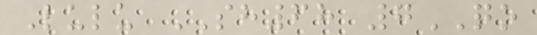Lulu SH68 7QO
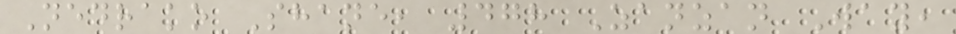Nedrako Shane, 478 Zanzan Way,
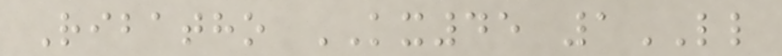Ribatho KX45 1LL
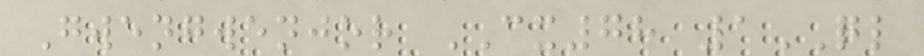Gwengwenjor CX78 1QL
